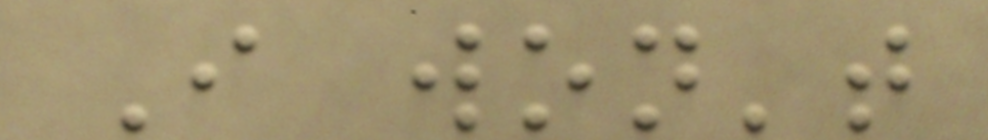I won't
